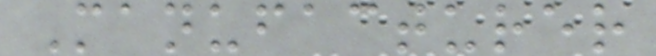Manufacturer
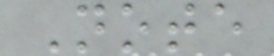Note
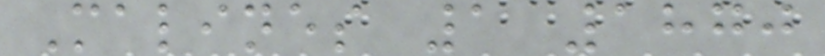Malines 1 1870
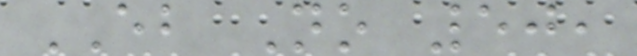EB No 50,
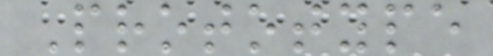Prototype
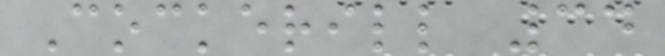Cockerill 34
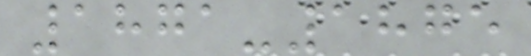1871-1875
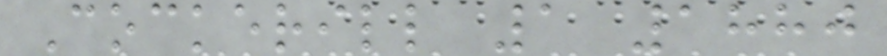Cockerill 1 1880
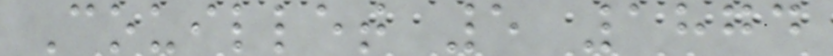Couillet 5 1874
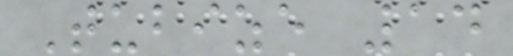Tubize 14
